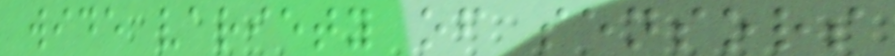wide variety of sensors
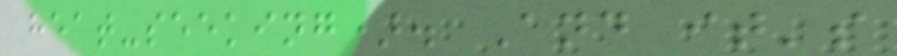heat-seeking). And it's
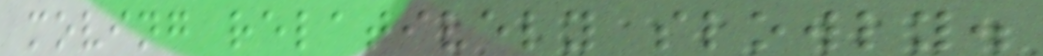moving relatively slowly.
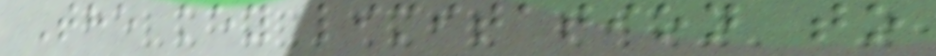The key limitation to
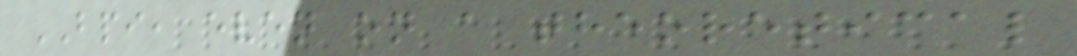BPI, even on a theoretical
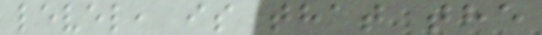level, is that the
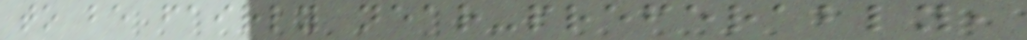to be fairly near-preferably,
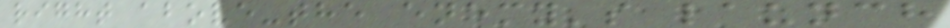right above-the enemy's launch
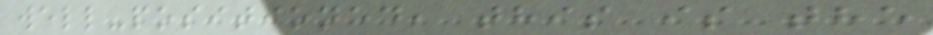well-positioned, this is the
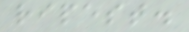ripest.
